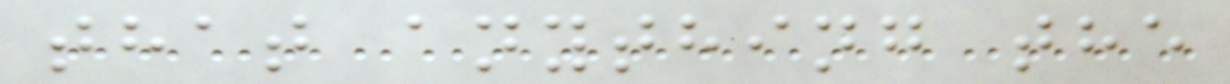that anything the
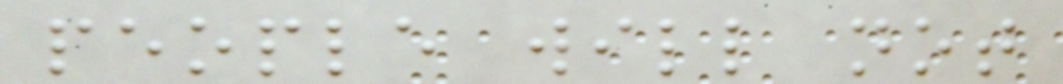people will not
